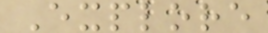Explore
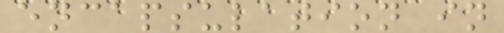encapsulation in
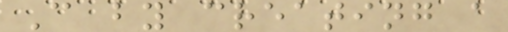C by creating a
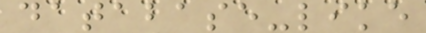database-like
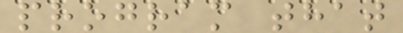program that
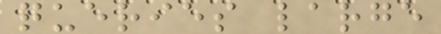queries large
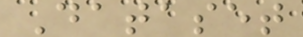Dataset
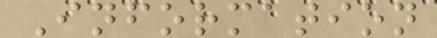Information
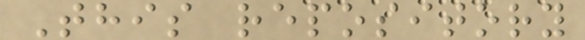This repository
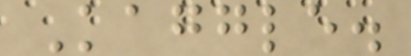Kaggle.
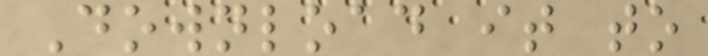Download it to
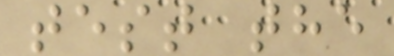test the
